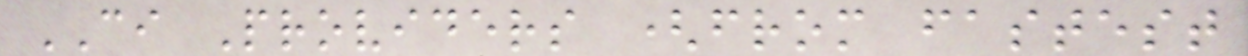CI Providers (from fastest
